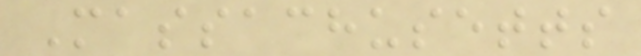Massachusetts
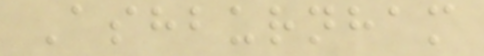Ashburnham
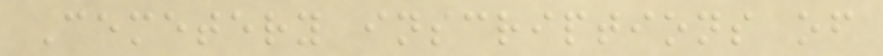Cemetery inscriptions of
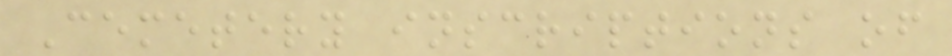Cemetery inscriptions of
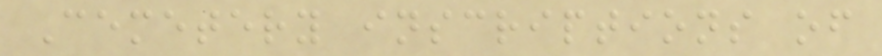Cemetery inscriptions of
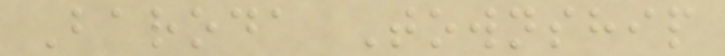Baroda Township
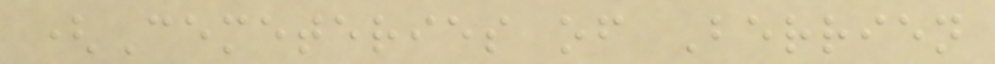(Cemeteries of Berrien
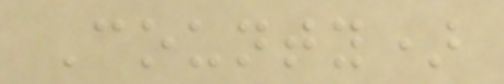County)
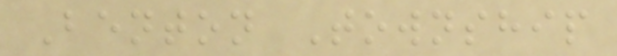Benton Township
